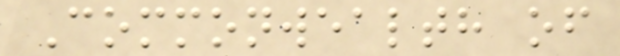Commonwealth of
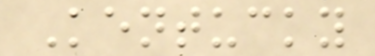Kentucky
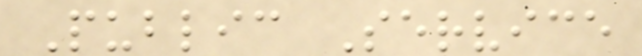Public Service
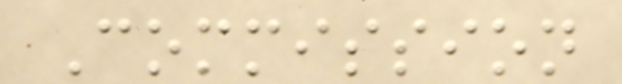Commission
